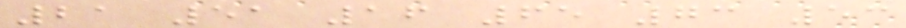21 51 16 65 73 53
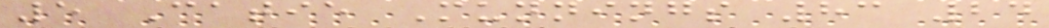5 Catie Munnings 83 24
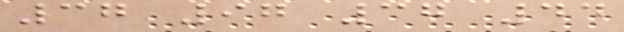37 97 37 44
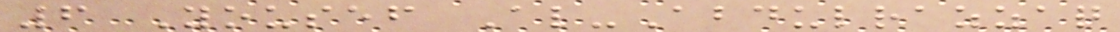6 Yousef Al-Abdulrazzaq
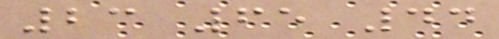23 65 44
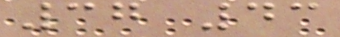37 43
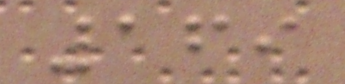169
